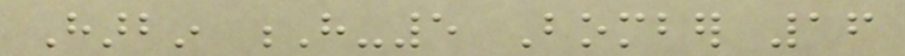Harbin H-5 Bomber 16
